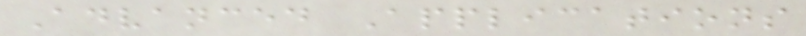Advanced Applications
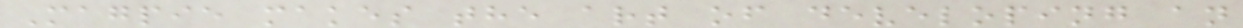Magpie makes the art of developing an
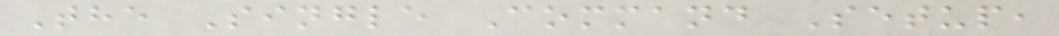The Single Command Setup,
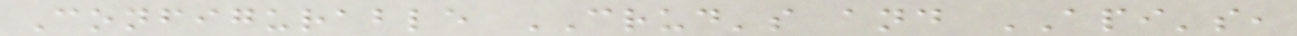Configurable CRUD's and API's,
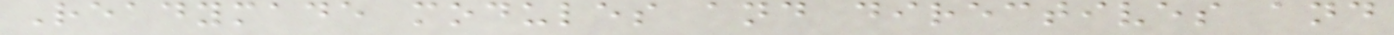Readymade modules and directives and
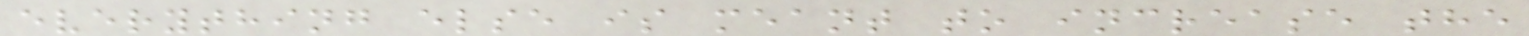everything else is meant to increase the
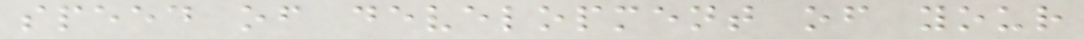speed of development of your
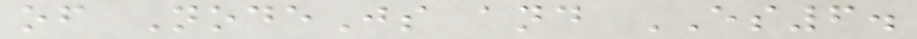of NodeJs and ES6.
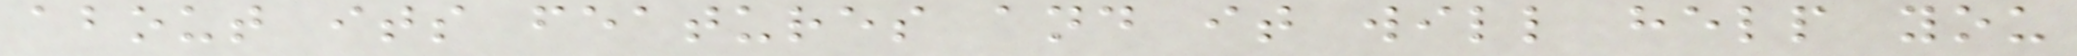about its features and it will help you
